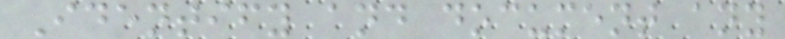Identify and document any
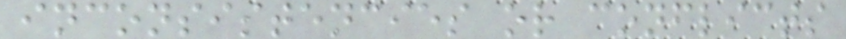inconsistencies or conflicts
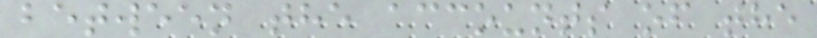between the accounts of the
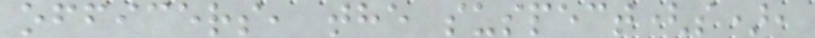officers, the suspect(s),
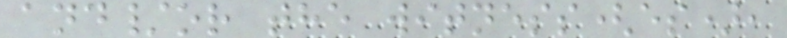and/or the witness(es),
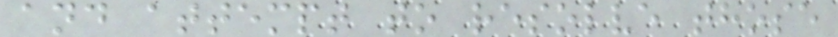and attempt to resolve those
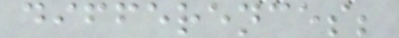differences;
